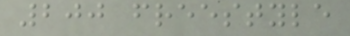200 freestyle
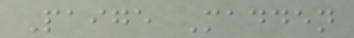Paige Madden
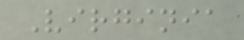Virginia
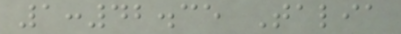1:42.35 Talia
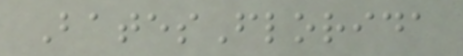BatesFlorida
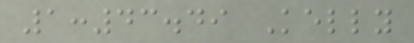1:43.49 Kelly
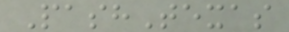PashTexas
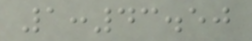1:43.50
